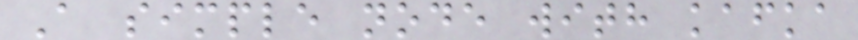A simple node with kafka
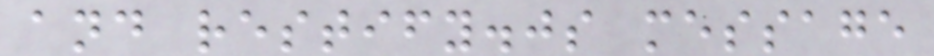and restify.js message
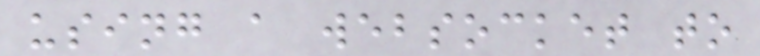using a websocket to
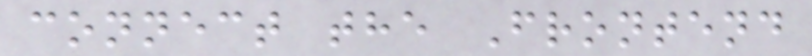connect the Frontend
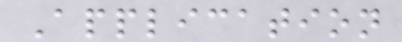Application
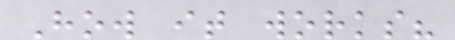How it works?
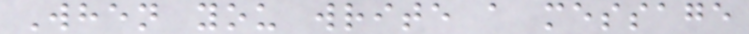When you write a message
